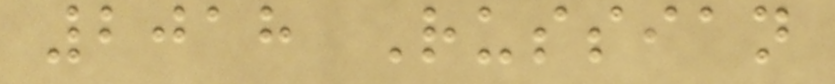2018 Russian
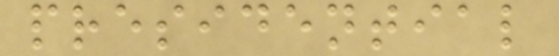presidential
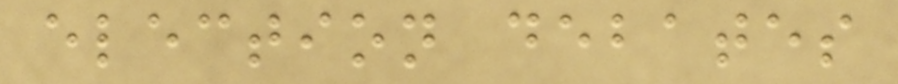election debates
